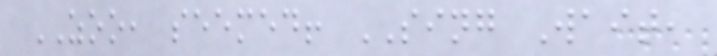ZOO, seemed! SING Wait,
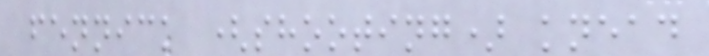fennick (shooting) knead
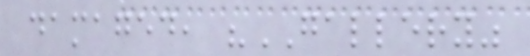damaged, "GALLERY"
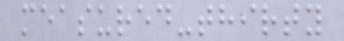measured-thirty
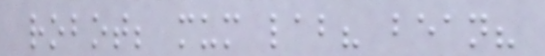robot; mum lab? bean?
